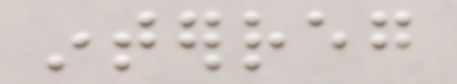interreg
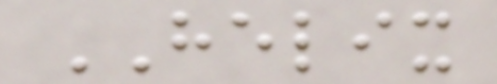HELIX
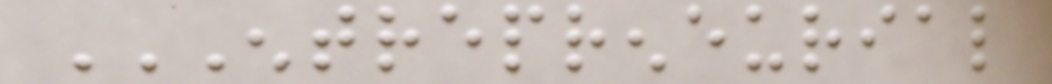ENTREPRENEURIAL
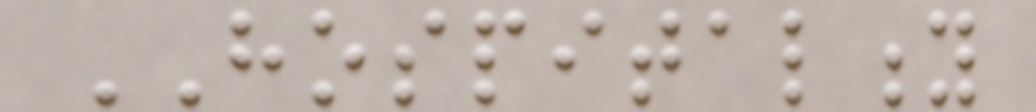HOSPITALITY
